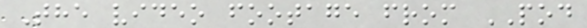The video footage from POD
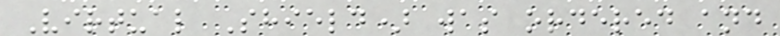Virtual Shield) was ordered and
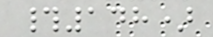#148)
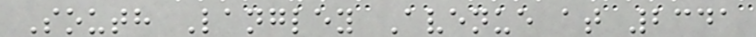South Langley Avenue at 2341
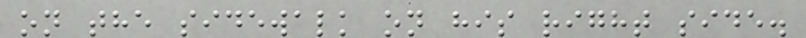on the sidewalk on his right side.
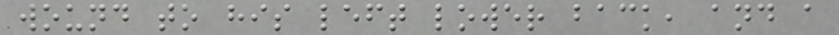wound to his left lower back, and a
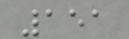151
